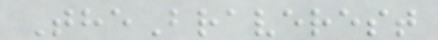TheBraverest
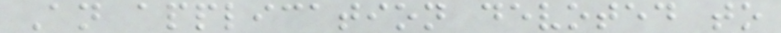An application devoted to
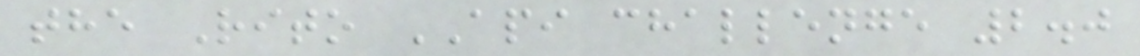the Rito API challenge 2.0
